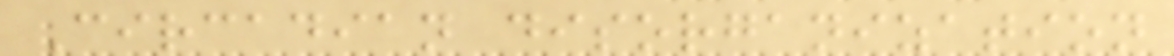Circadian disorganization
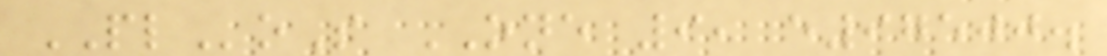PLoS ONE 9, e97500.
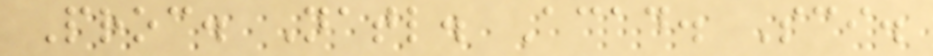Proc. Natl. Acad. Sci.
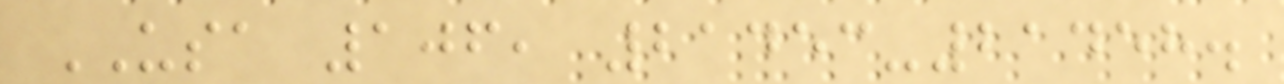USA 106, 21453-21458.
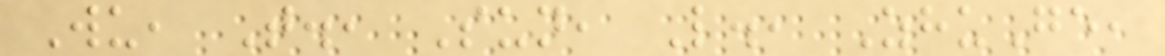Wu, T., Sun, L., ZhuGe,
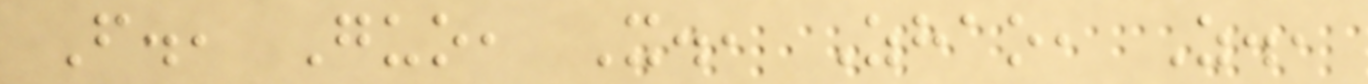F., Guo, X., Zhao, Z.,
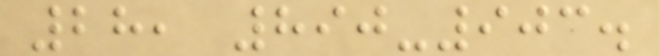28, 890-903.
